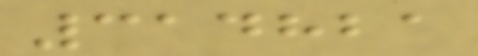314821
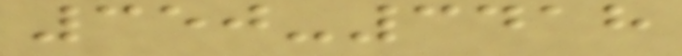350-3418
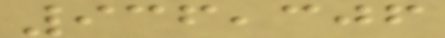936,306
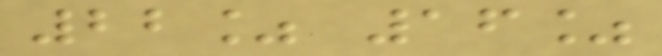22% 16%
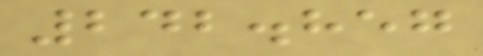242.857
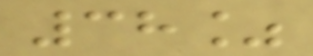38%
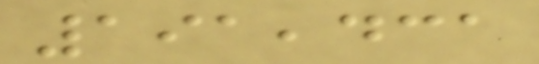191,431
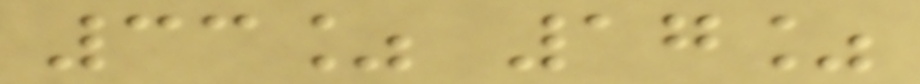33% 17%
